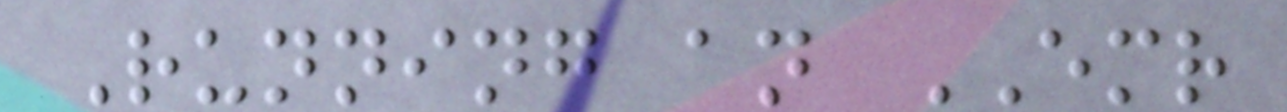Running an EMR
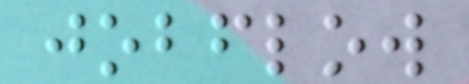jobflow
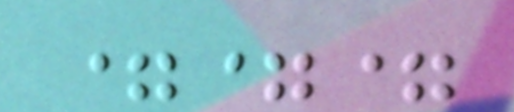===
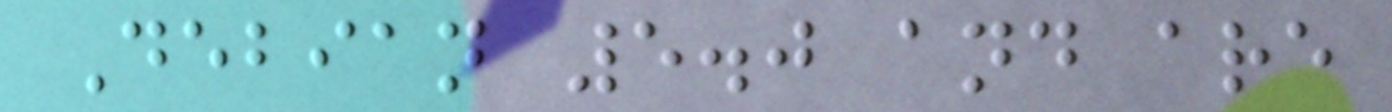Debian 5.0 and are
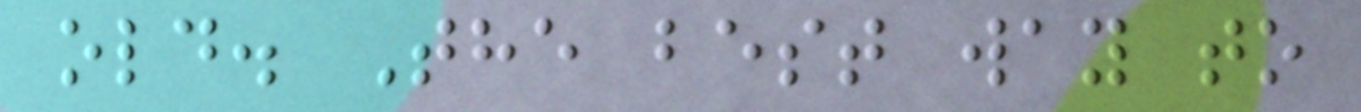old. The best way to
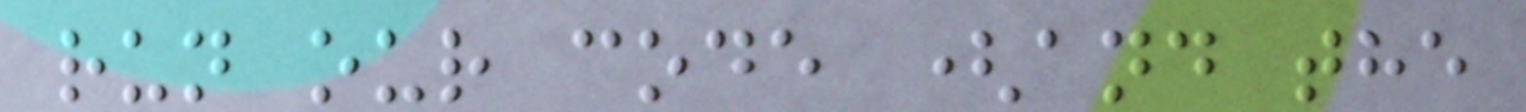run our code (and the
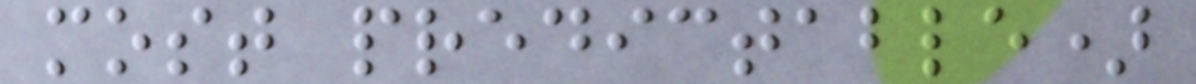most predictable)
